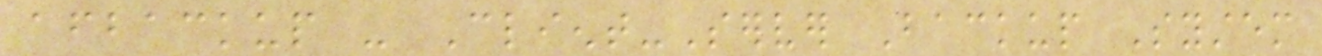afbackup - Client-Server Backup System
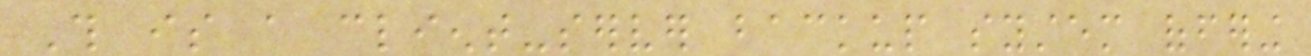This is a client-server backup system offering
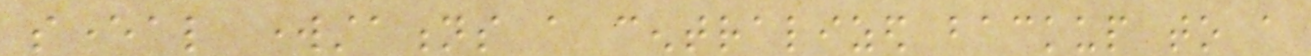several workstations a centralized backup to a
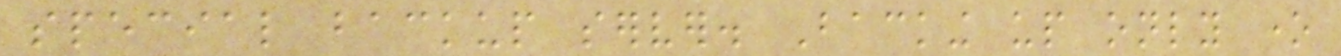special backup server. Backing up only one
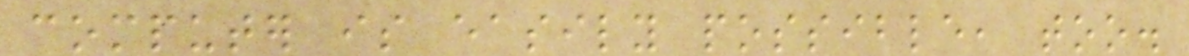computer is easily possible, too.
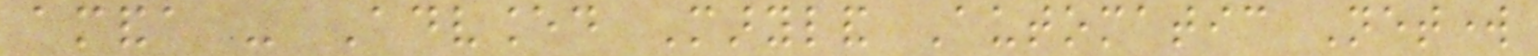amanda - Advanced Maryland Automatic Network
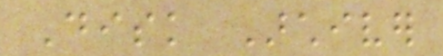Disk Archiver
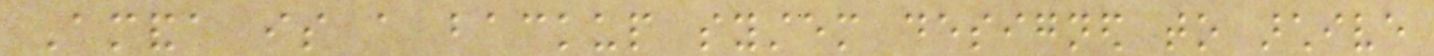Amanda is a backup system designed to archive
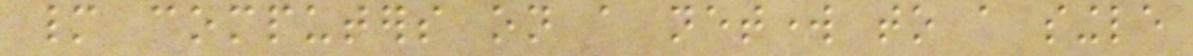many computers on a network to a single
